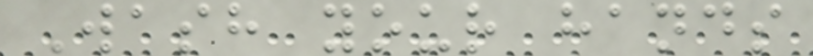Wash your hands
